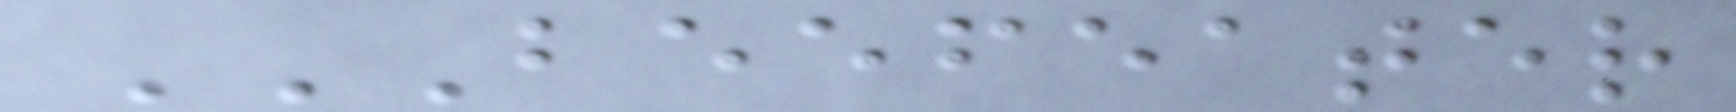BEEFEATER
